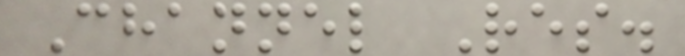Channel Res.
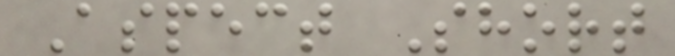Aspect Short
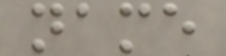name
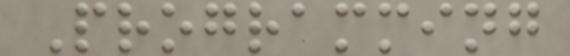Programming
